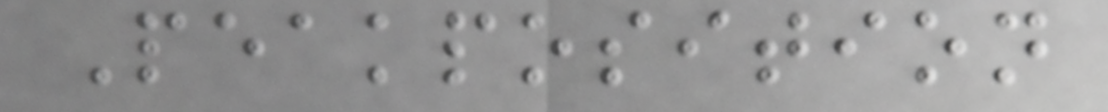Peakposition
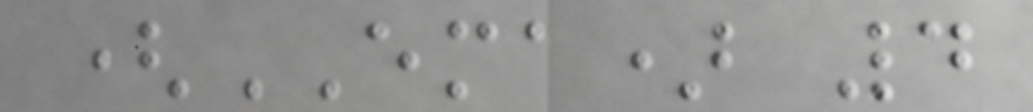(EMA) 4
